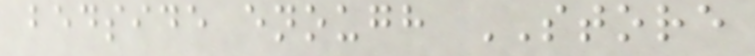bedside enough STORE
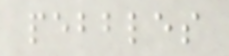pebbles
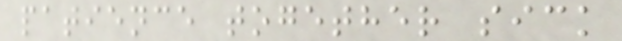patience together sick
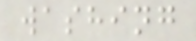washing
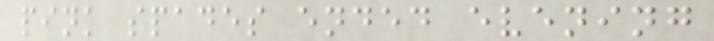pink spades ended evening
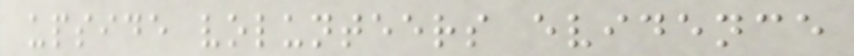upside volunteers evidence
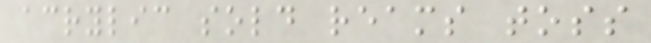acrylic sold reams toss
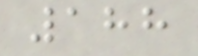188
